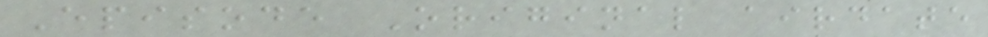Episode Original airdate
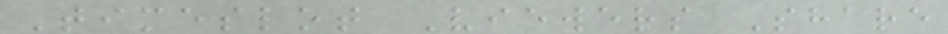Timeslot Viewers Share
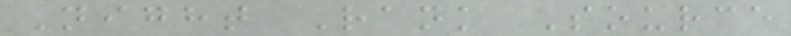Night Rank Source
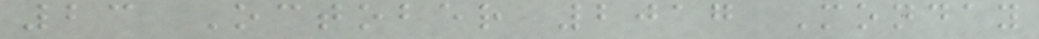23 October 2017 Monday
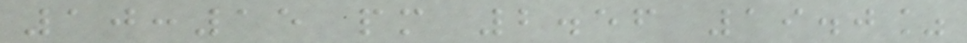10:15 pm 2.56 19.0%
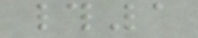#1
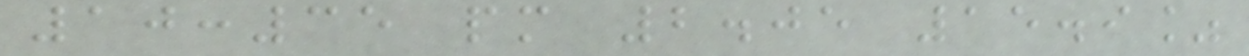10:35 pm 2.05 15.9%
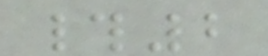#2
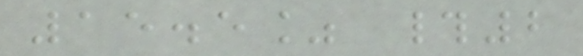15.5% #2
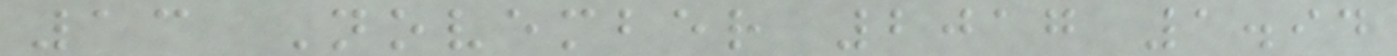13 November 2017 1.94
